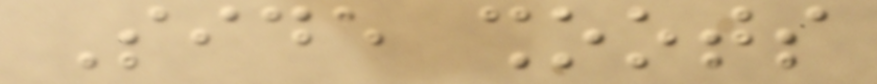Side shoots
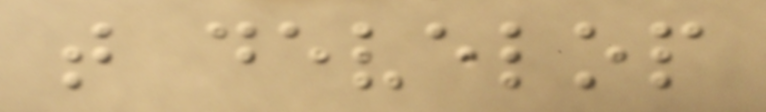that develop
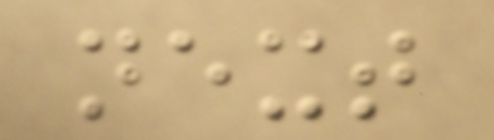next
